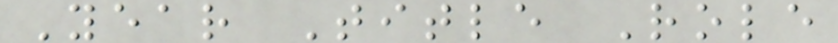Year Title Role
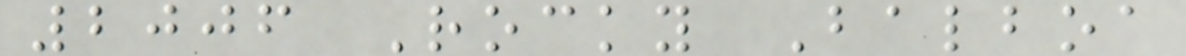2006 Rocky Balboa
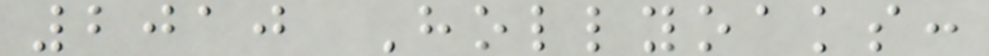2010 Hollyoaks:
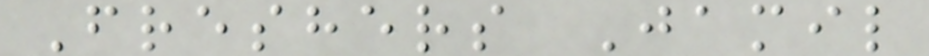Freshers Jamil
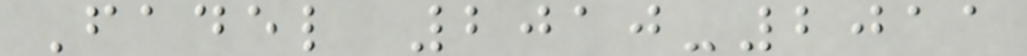Fadel 2010-2011
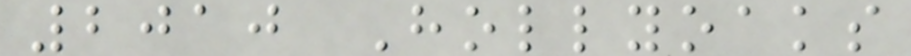2010 Hollyoaks
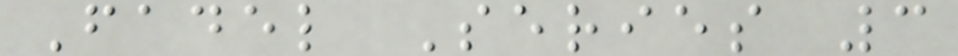Fadel Series 3
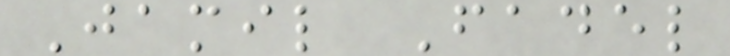Jamil Fadel
